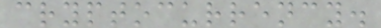cryptocurrency.
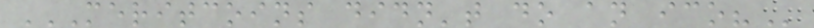MERITCOINS DIDN'T DO AN ICO?
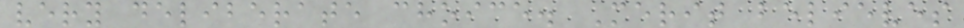very deliberate choice. Merit believes
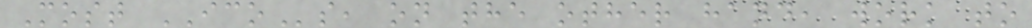Most ICOs, on the other hand, work to
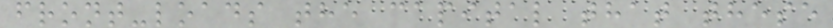front-loads the capital that these
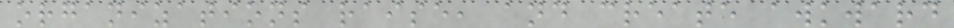organizations raise, and create awkward
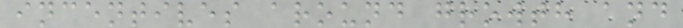incentives around growth and
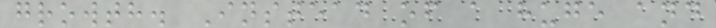growth. Instead of a huge and
